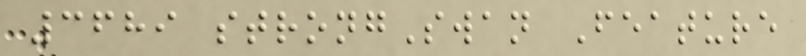3689 strongSwan Feature
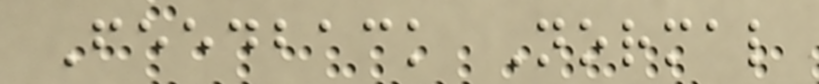Feedback Normal
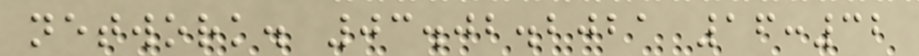network. 03.02.2021 16:32
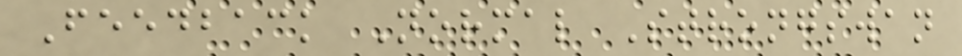Feedback Normal Strongswan
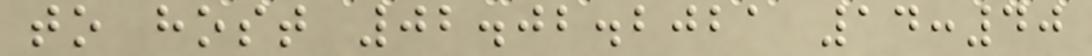to host 02.02.2021 14:40
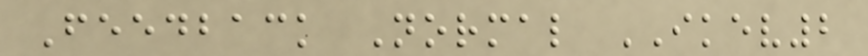Feedback Normal IKEV2
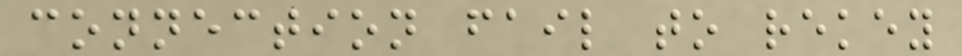connection fail to rekey
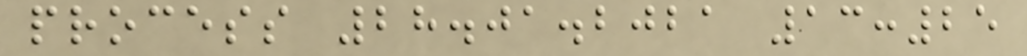process 28.01.2021 13:25
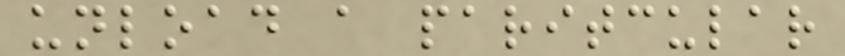unload a paritcular
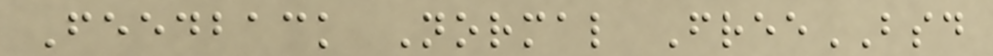Feedback Normal FreeBSD
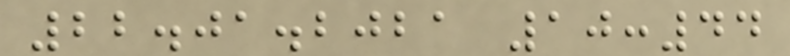22.01.2021 10:44
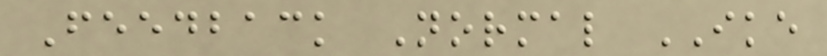Feedback Normal IKE
